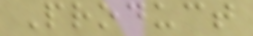Product
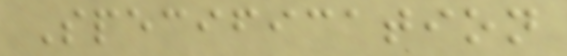Specification
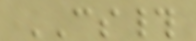CS#
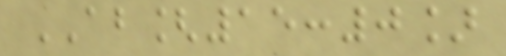AB[15:0]
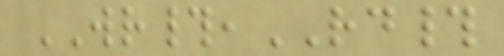WR#,RD#
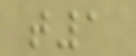t1
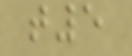t5
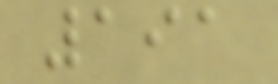191
